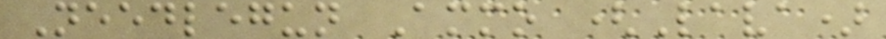Needlegun Ammo (Lava)
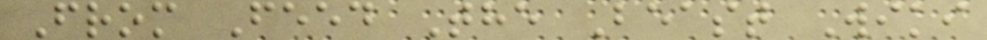From Feed The Beast Wiki
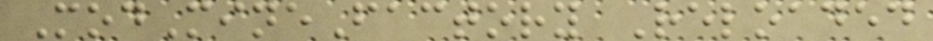ModMineFactory Reloaded
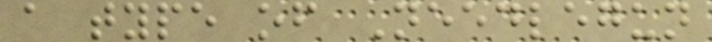a type of Needlegun
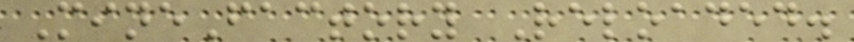MineFactory Reloaded.
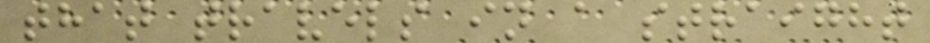that travels in a straight
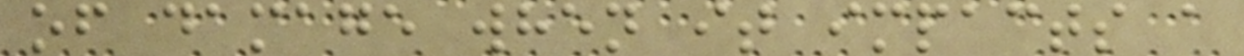of damage when it impacts a
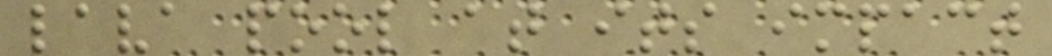lava pool at its impact
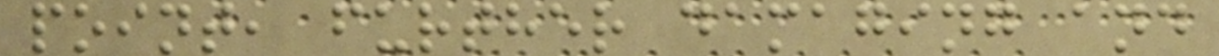point, further damaging and
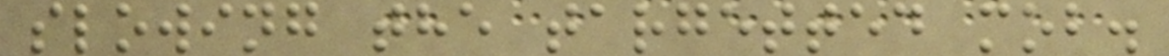slowing the targetted mob.
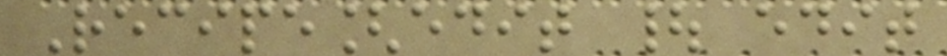Recipe[edit | edit
